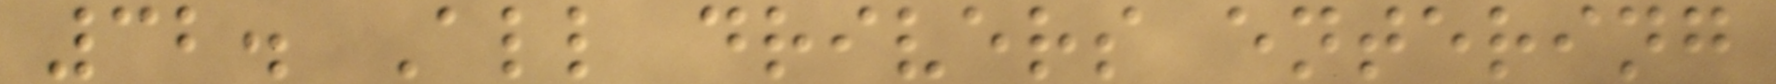32. All drivers entering
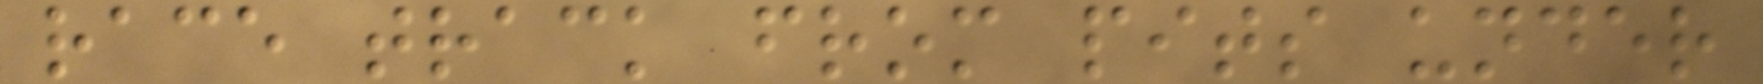race track from pits under
